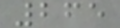265
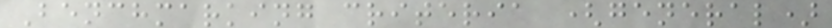Benchmarking criteria (general)
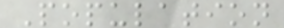Population
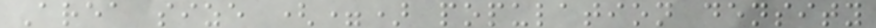Area size (=) population density
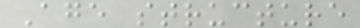Age structure
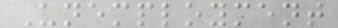Unemployment
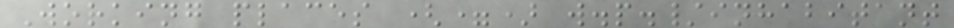Working places (=) w.p./inhabitant
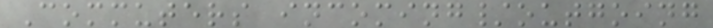Commuters incoming/outgoing
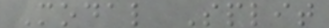Modal Split
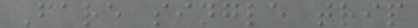Fare single trip
